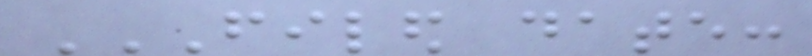FILED DATE:
